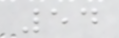54
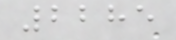2285
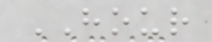HOUR
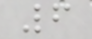6
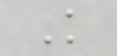K
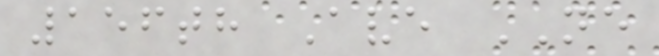156th Ave NE
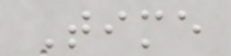Time
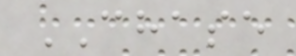CHASE
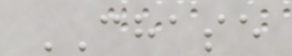CHASE
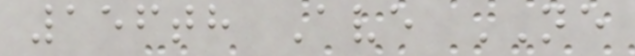156th Ave NE
